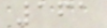161
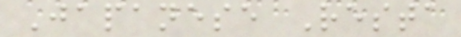Japanese Resta
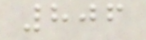806
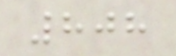808
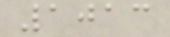1013
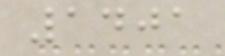1401
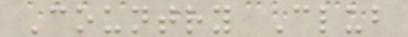Country Club
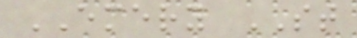EMERY ST
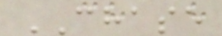CHASE
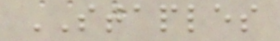STAPLES
